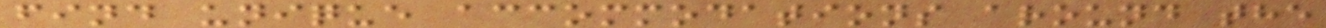find unique accommodations around the
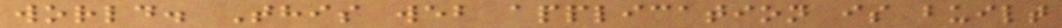world. This web application is built
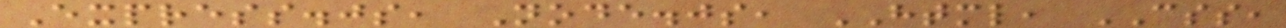Express.js, Node.js, HTML, CSS,
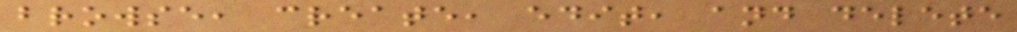browse, create, edit, and delete
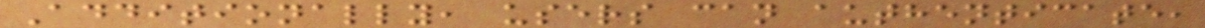Additionally, users can authenticate,
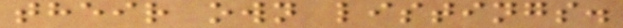their own listings.
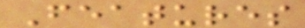Features
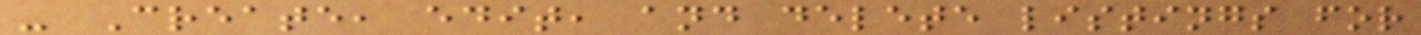- Create, edit, and delete listings for
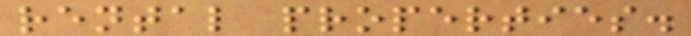rental properties.
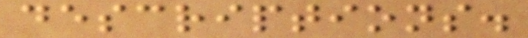descriptions.
